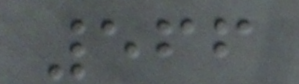566
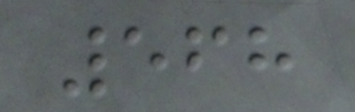568
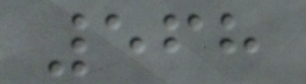568
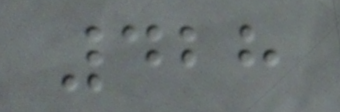428
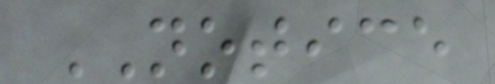NOTICE
